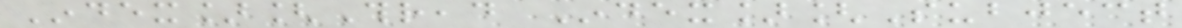Index][Thread Index][Subject
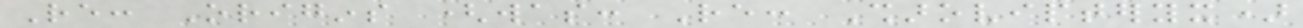Re: Origins (was: Re: Sharovipteryx)
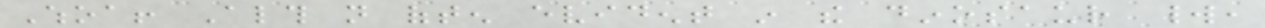Whoa! Although not often evident in the dinosaur world,
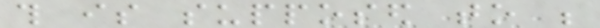this is supposed to be
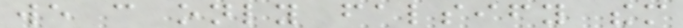we can only falsify them
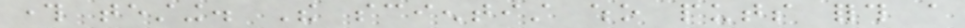through testing. The scientist who puts forth a
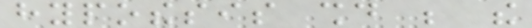hypothesis should be the
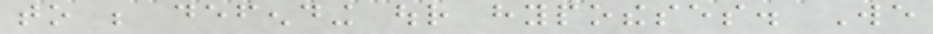to be defending our hypotheses. We
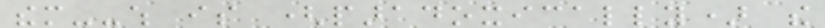them--which is (paradoxically) the
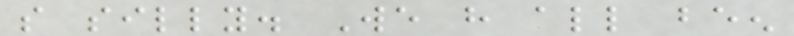so silly. We have all been
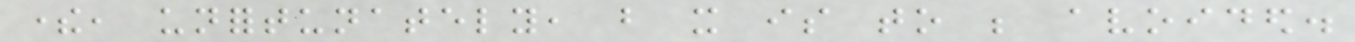there, unfortunately, but it is to be avoided.
